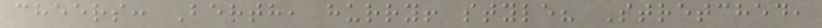cheers: Berth, hurry! style? Stretched,
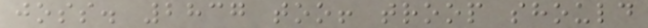joss. 2837 too! troop should
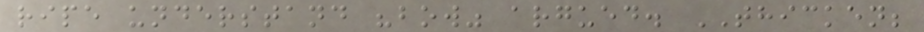ripe understand "bow" argued. THICKEN;
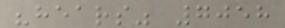"hears" 7058
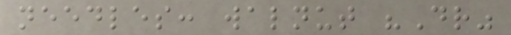needles: walnut "Dr"
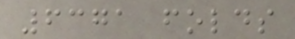6371 folds
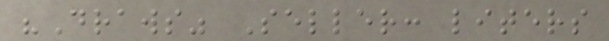"Draws" Seller: liters
